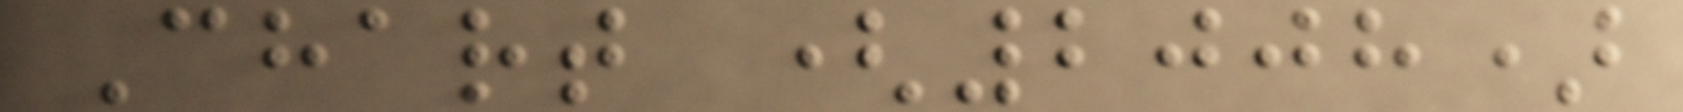Chart (2008)
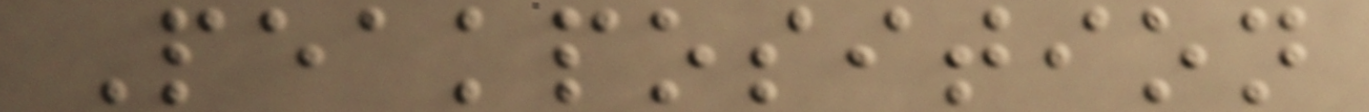Peakposition
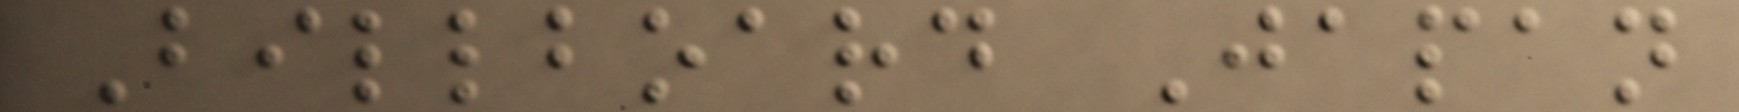Billboard Japan
